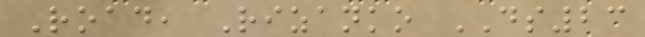Road, Rizanko DS23
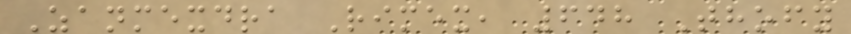Zanmexdra Rimex, 648 Thofy
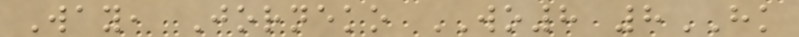Way, Jorneko WO8 8HK
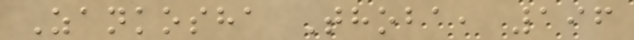Zankosha Thoba, 196
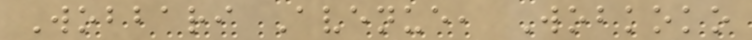Wobbari Avenue, Wobkoko
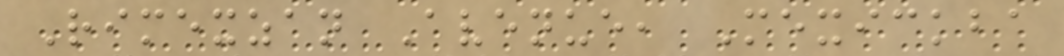Rimexzan Avenue, Mexickba
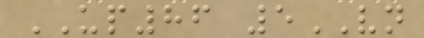UP86 5VN
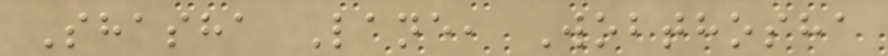Shasha Lane, Wobthosha
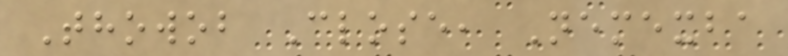Thowob Close, Nemexba
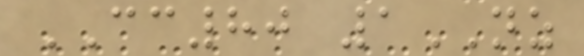CC80 1NZ
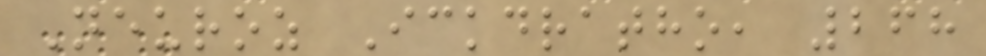Neuroz Ickdratho, 268
